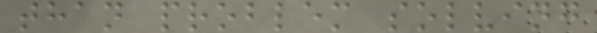than problem solving
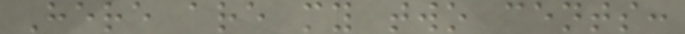Here are my two cents:
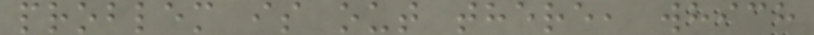problem is out there, which
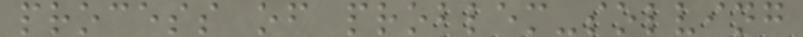process of problem-solving
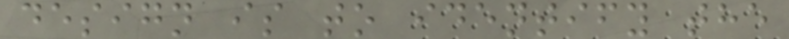design is to identify the
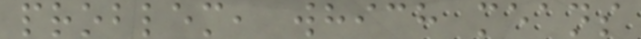problem, which means
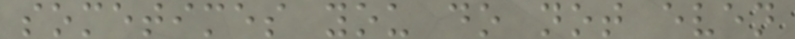sometimes you do not even
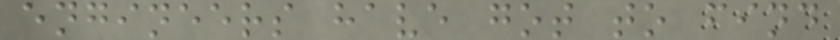engineers have got to find
